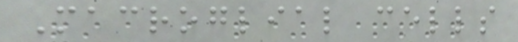Macroglial cells
